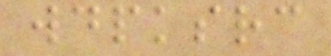wdpksrc
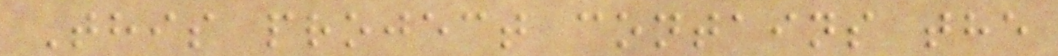This project contains the
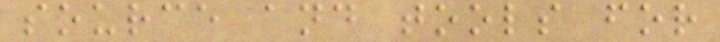source and tools for
